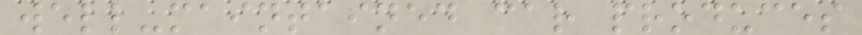well-maintained car produces
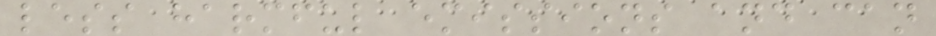less harmful emissions and can
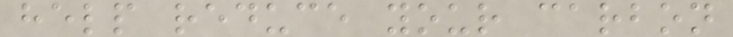help reduce your carbon
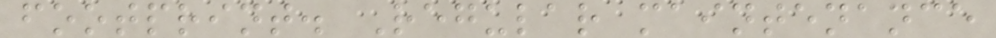footprint. Regular maintenance
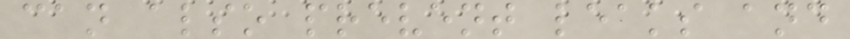can also prevent leaks and
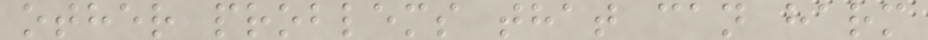other problems that can harm
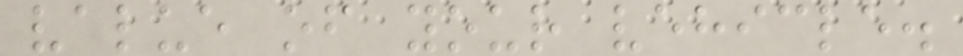value of your vehicle.
